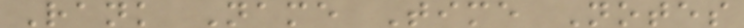Rank Name Time Notes
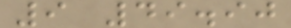9 49.90
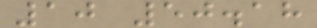10 50.18
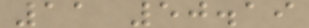11 50.19
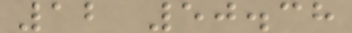12 50.38
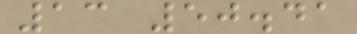13 50.41
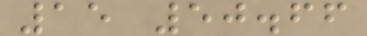15 50.66
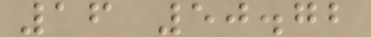16 50.72
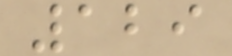129
